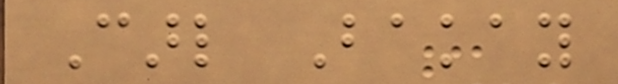Carl Bakay
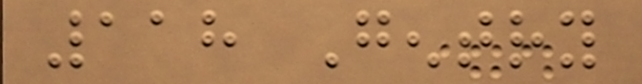118 Gentry
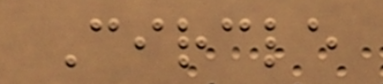Circle
